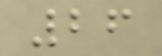26
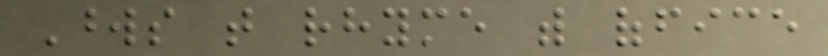Words that rhyme with office
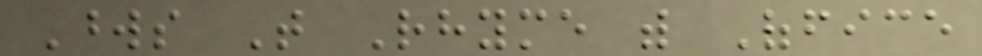Words That Rhyme with Office
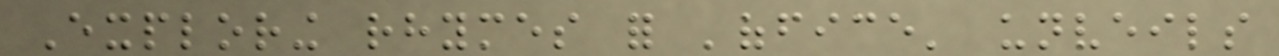Exploring rhymes for 'office' unveils
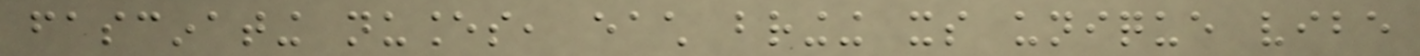fascinating nuances, each bringing its unique vibe
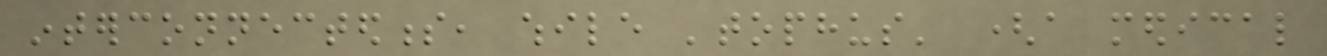interconnectedness, while 'tophus' (a medical
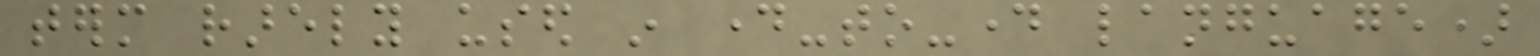term rarely used in day-to-day language)
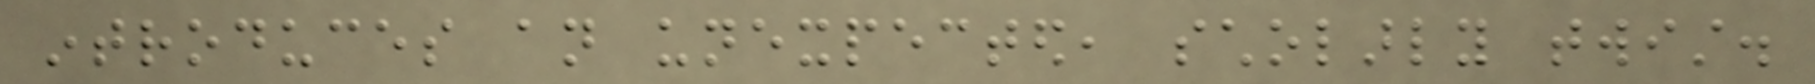introduces an unexpected, scholarly twist.
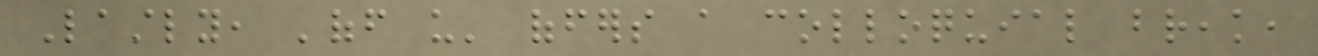Lastly, 'off us' offers a colloquial break,
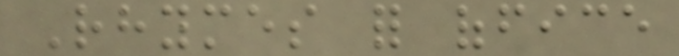Rhymes for office
